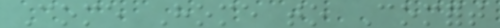Come Home to Comfort
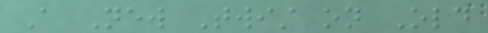A New Twist on Old
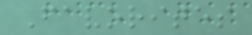Favorites
